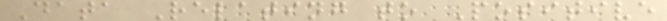Data Relating to Positive
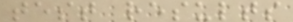test results
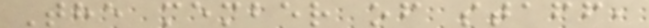The member of staff,
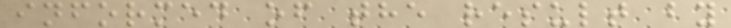informed of the result by
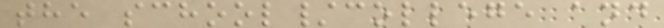the school/college and
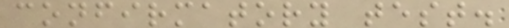confirmatory test.
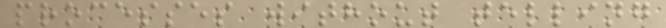processes without telling
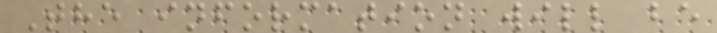The information will be
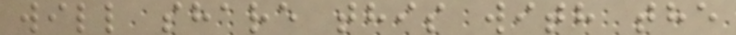will share this with the
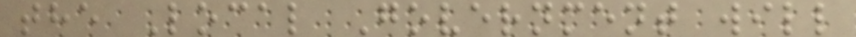the Local Government will
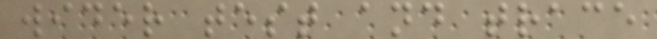wider test and trace
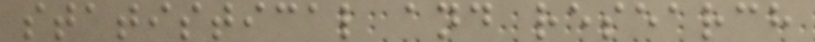statistical and research
